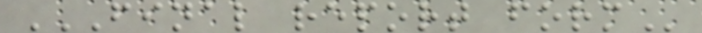FINAL REPORT FORM
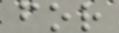for
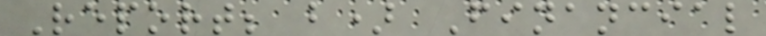Report; b) Financial
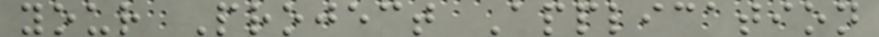your Project Application
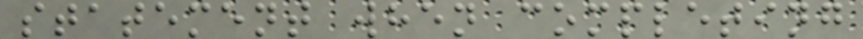statement when completing
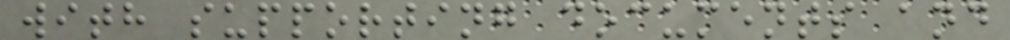with supporting documents and
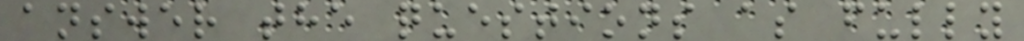answer the questions as fully
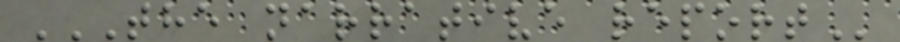THE NARRATIVE REPORT
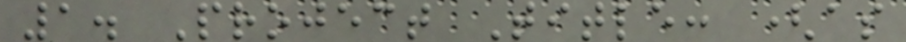1. Project Title: (as
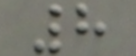8
